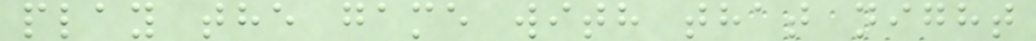play the game with that night
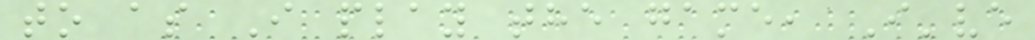to as I play the game, I've
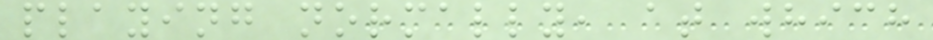playing normally, at which
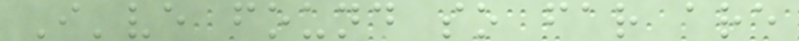I've found so far are
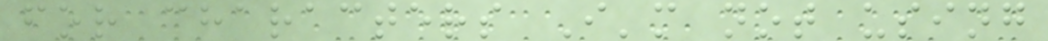for characters I'm not using
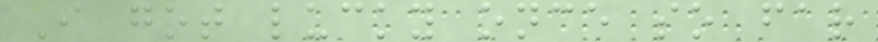I got lucky once so far
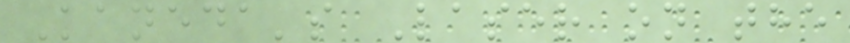Kaneda's Laser on the
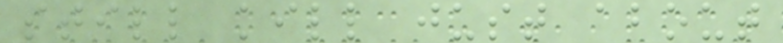still kill just about
